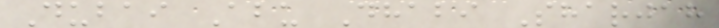Dubai Abu Dhabi Sharjah
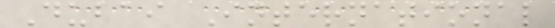Dubai International
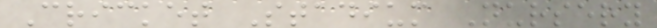Cricket Stadium Nursery
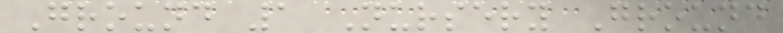Ground 1 Nursery Ground
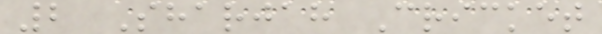2 Sharjah Cricket
